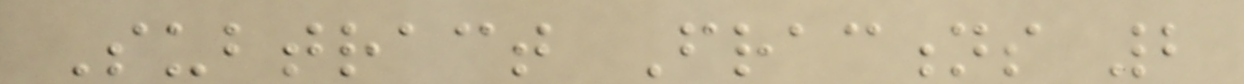Subtract Fractions 2
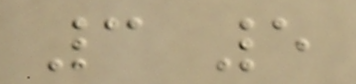3 5
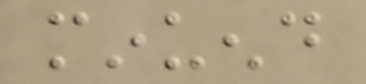minuend
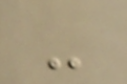-
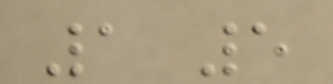1 5
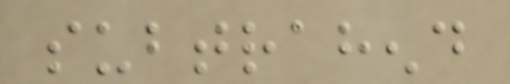subtrahend
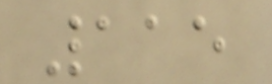115
